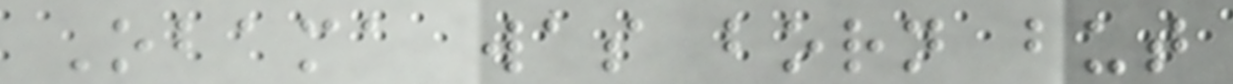Obama was born but
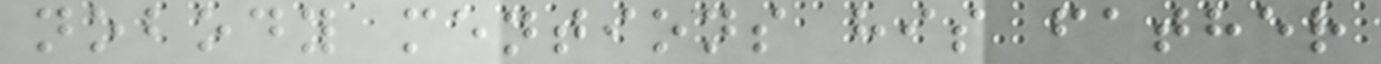nobody mentions his father
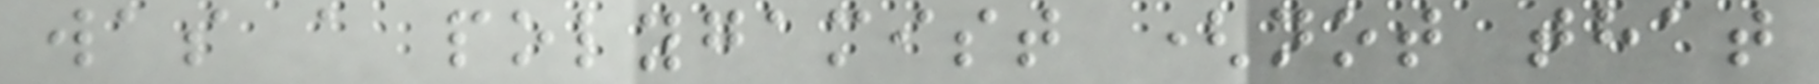was a polygamist (not that
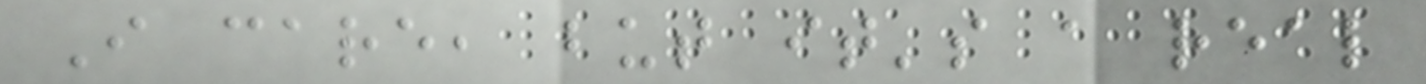I care, but it's a real
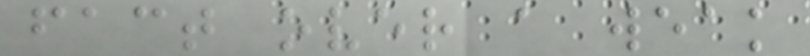fact over a weak
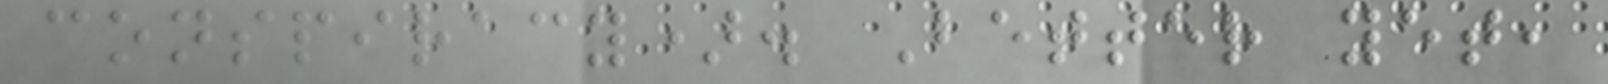conspiracy). Better yet,
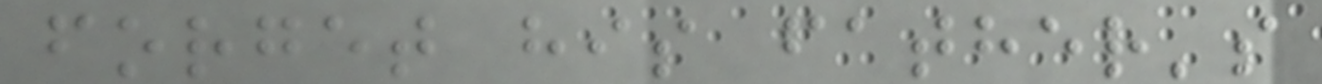forget his father's
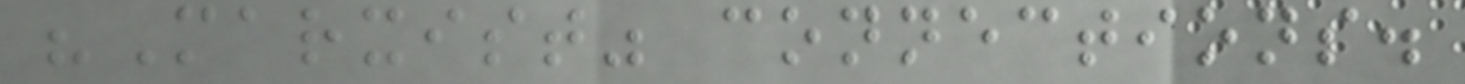"Marxist" connections.
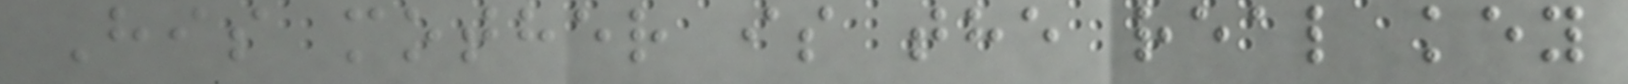His mother is the real key
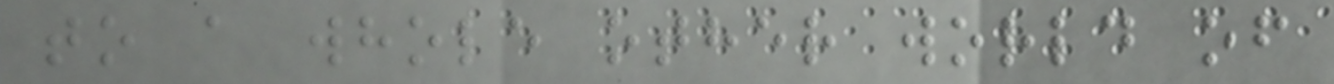to a whole other world of
